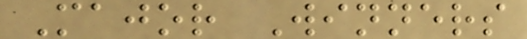Major Winners
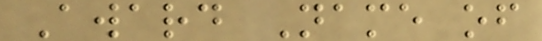Award Name of
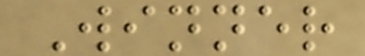Winner
